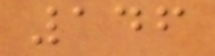146
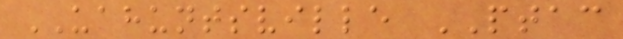UAHUNTSVILLE PTAC
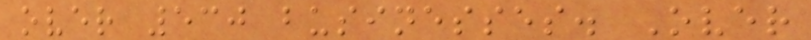over 530 businesses. Over
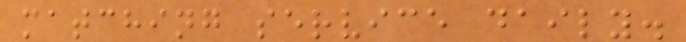matching service daily.
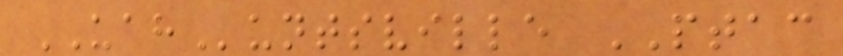UAHuntsville PTAC
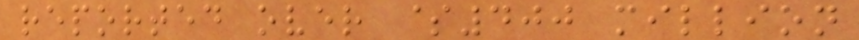reported over $400 million
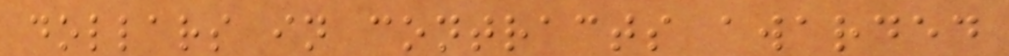dollars in contracts awarded
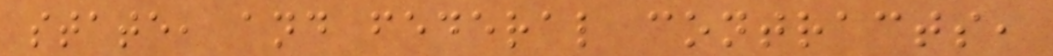state, and federal contracts,
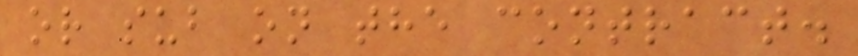or sub on the contract.
